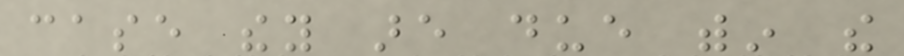case they are due within the
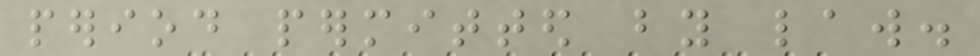period permitted by law.
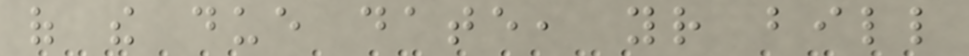of the due date, your bill
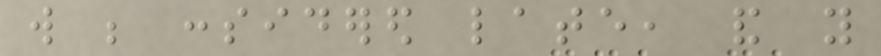will be considered late, and you
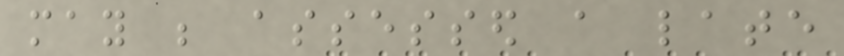may be assessed a late
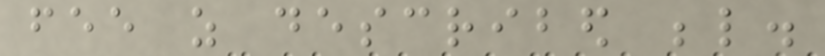fee as described below.
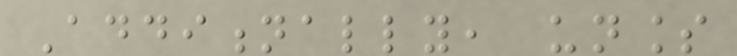Additionally, unless
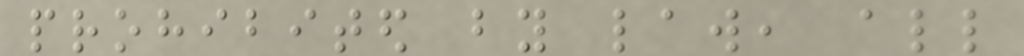prohibited by law, all
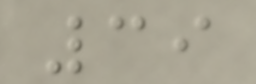39
